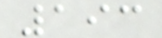193
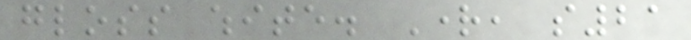gloss white. Right, s21
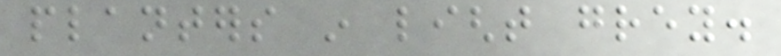planters in light grey.
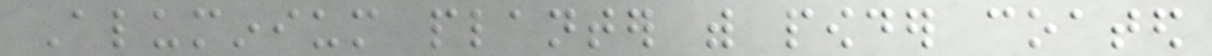Aluminium planter with powder coated
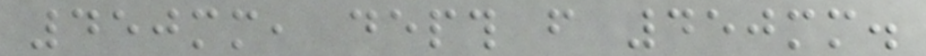450mm, depth from 450mm.
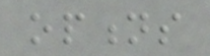options
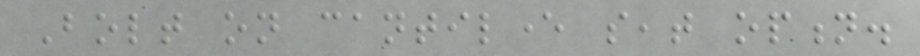Bolt on cantilever seat option.
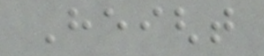Height
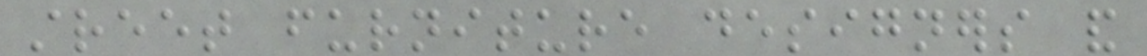street furniture designers and
